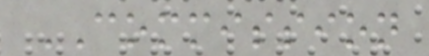COMMISSION
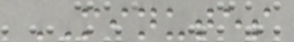MINUTES
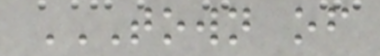TOWN OF
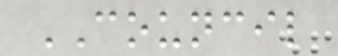COUNCIL
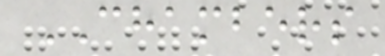CHAMBERS
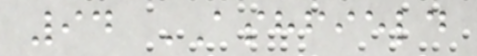94 ASHFIELD
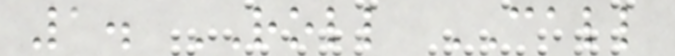1. ROLL CALL
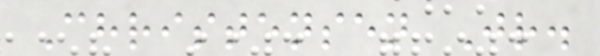Christensen Jr.
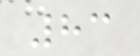83
